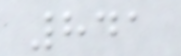841
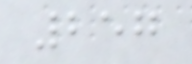257
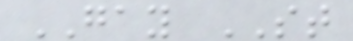GAY ST
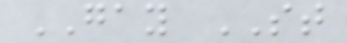GAY ST
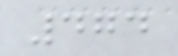474
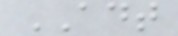ADT
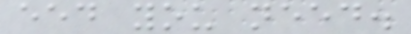eed you need.
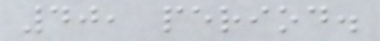40, period.
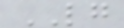LG
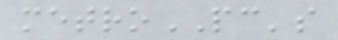metroPC's
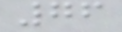76
